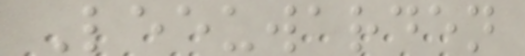Leeuwarden
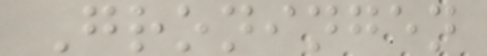Groningen
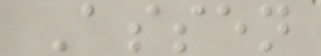Assen
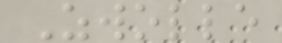Zwolle
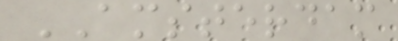AMSTERDAM
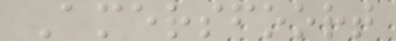Amersfoort
